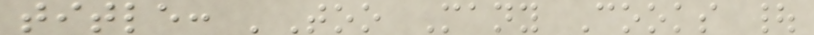title: 'Too Many Cooks |
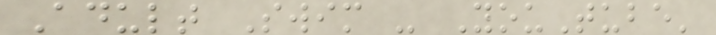Adult Swim - YouTube'
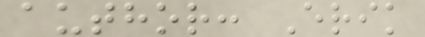author: Erik
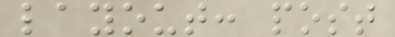layout: post
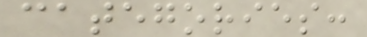categories:
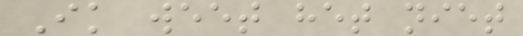Ik weet het niet
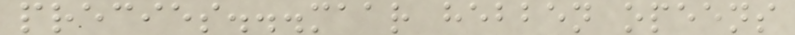precies...maar hebben opeens
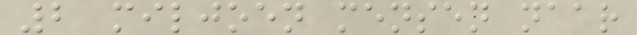2 miljoen mensen naar
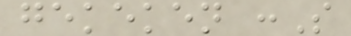gekeken :S
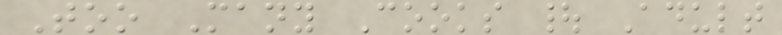Too Many Cooks | Adult
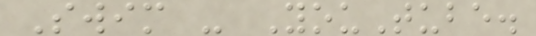Swim - YouTube.
